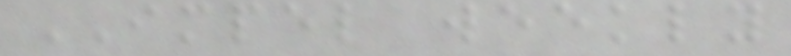IMPEL weekly
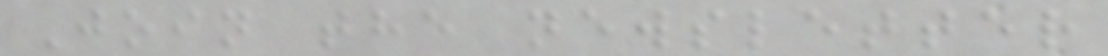Join the newsletter
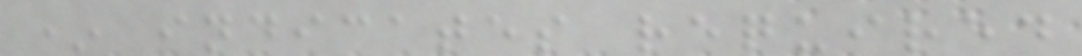* indicates required
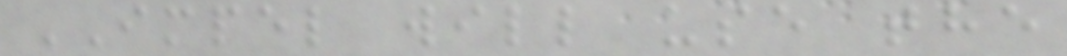IMPEL will use the
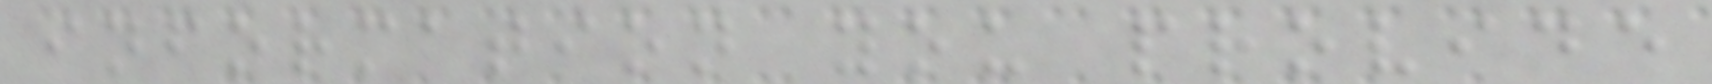information you provide
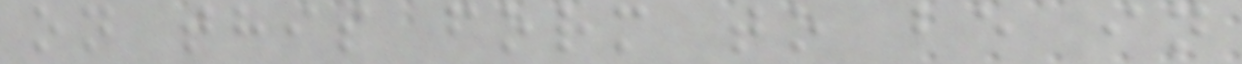on this form to be in
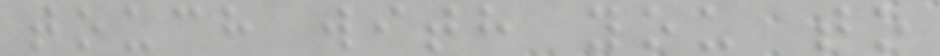touch with you to
